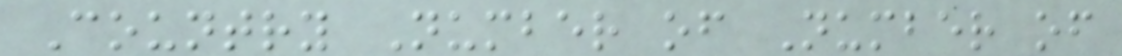Country Number of Number of
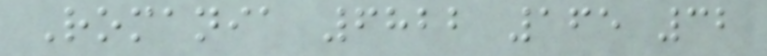Romania 6822 165 32
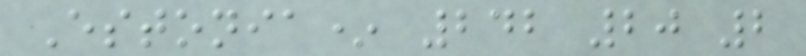Estonia* 242 20 2
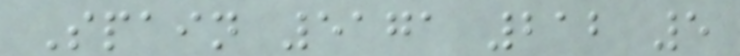Spain 5171 212 5
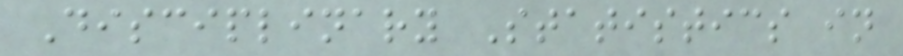Disciplinary Statistics in
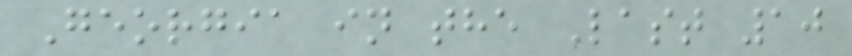Georgia in the Last 10
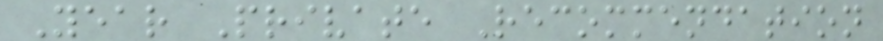Year Private Recommendation
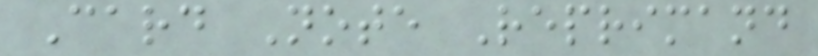Card Note Reprimand
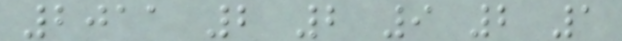2011 2 2 9 2 1
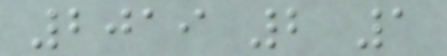2019 2 1
